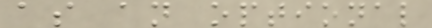as an optional
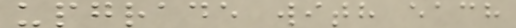upgrade with each
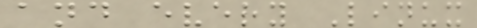and every Linux
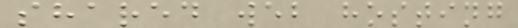shared web hosting
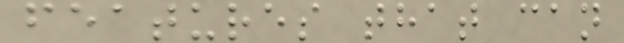features that can
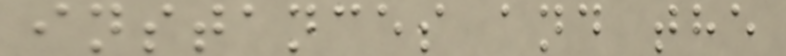instances and the
